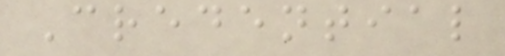Credential
